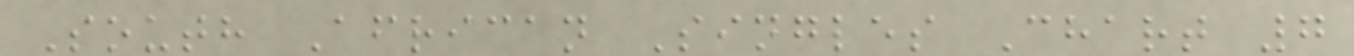South African Singles Chart 7
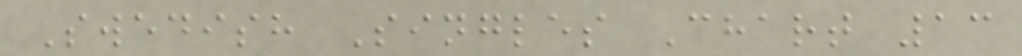Swedish Singles Chart 13
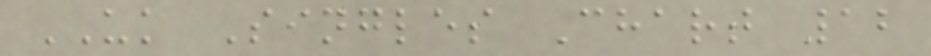UK Singles Chart 12
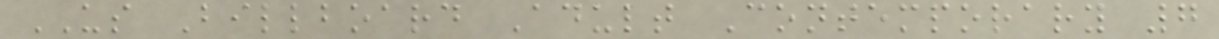US Billboard Adult Contemporary 7
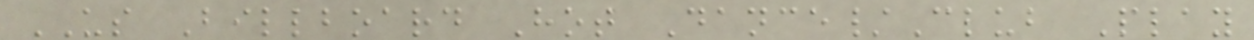US Billboard Hot Dance/Club Play
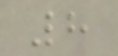8
